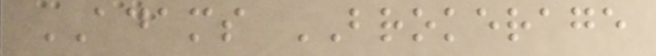ADAMS BROKERAGE
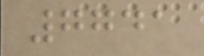7741
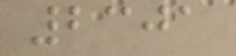2301
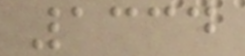1334
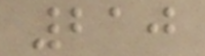210
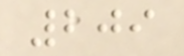209
